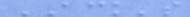ACK's
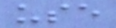use
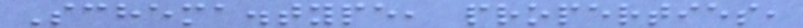Schema.type, properties,
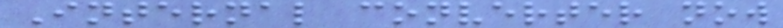Internal converter now
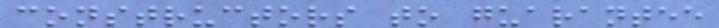constructors to guarantee
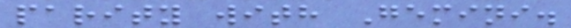parity with Gemini.
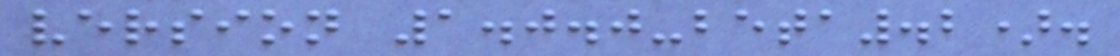version 1.0.0-beta.2).
